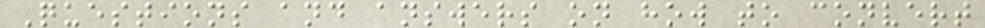Questions and answers on how to convert
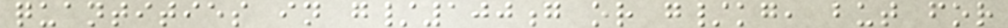quantities in g/100g or g/kg, but for
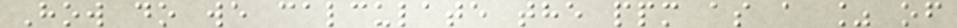How do we calculate the ppm as a % of
